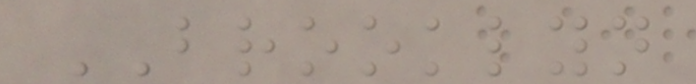BROOKLYN
